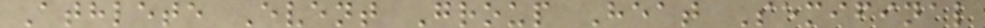Athlete Event Group Heat Semifinal
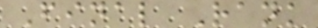Final Rank
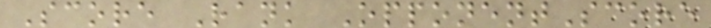Score Rank OpponentScore
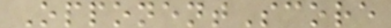OpponentScore
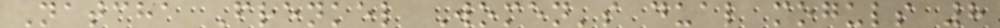Natcha Frenkel Women's dual moguls 8
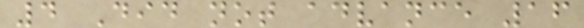4 Did not advance 16
